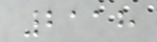2118
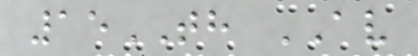15TH AV
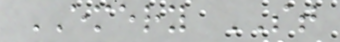EMERY ST
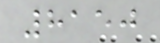8150
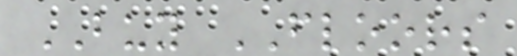BUY FLOORS
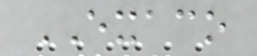EXACO
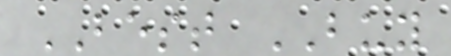BEST BUY
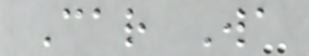Car Wa
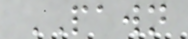PAWN
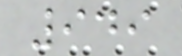949
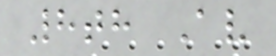8th Av
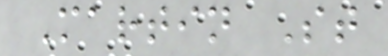Martin St
